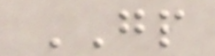GP
